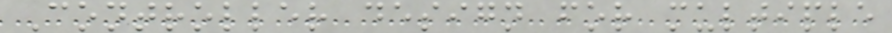Controller design for multiple
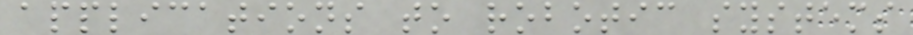applications to robotic systems
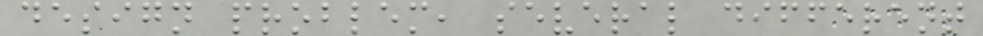design problem, several different
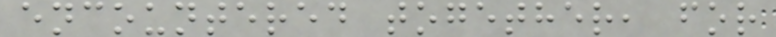encountered together, for
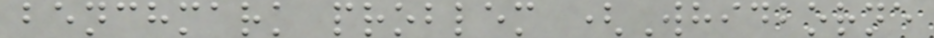benchmark problem (Whidborne
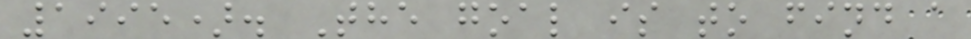1995). The goal is to find a
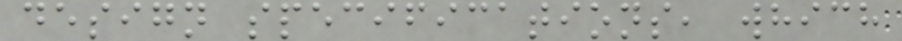design specifications, which
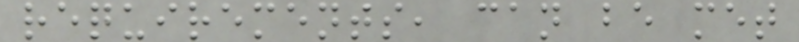requirements, can be met
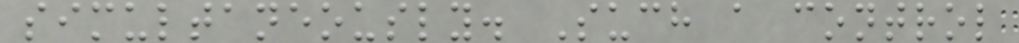simultaneously. Such a control
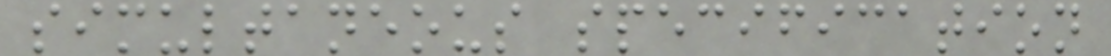simultaneous specification
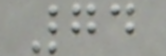74
